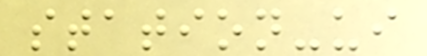station-ui
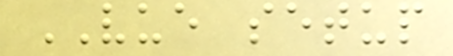VUE setup
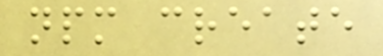npm create
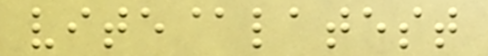vite@latest
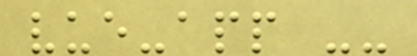vue-app --
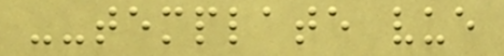--template vue
